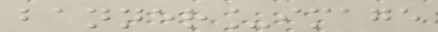banner_image
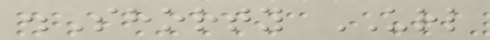.Shorty URL
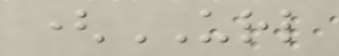(URL
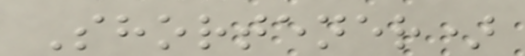Shortener)
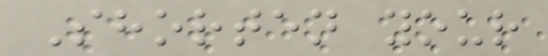Shorten your
